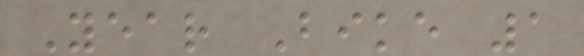Year Bike 1
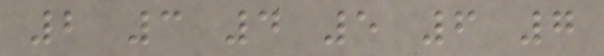2 3 4 5 6 7
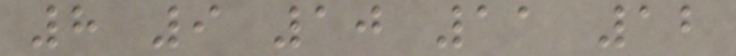8 9 10 11 12
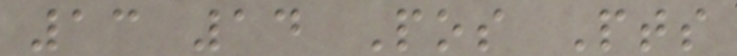13 14 Pos Pts
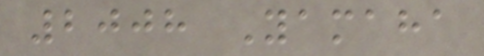2008 Yamaha
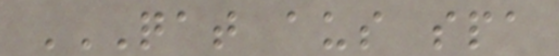QAT AUS SPA
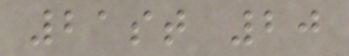21st 20
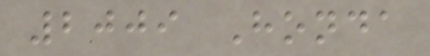2009 Honda
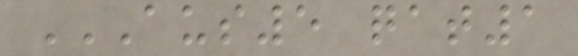AUS5 QAT1
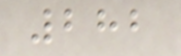282
